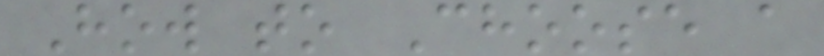How to Choose a
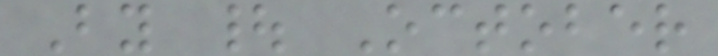By | October
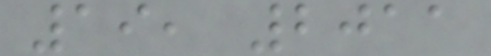19, 2011
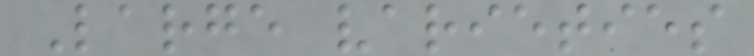Large varieties
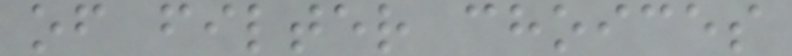of filter choices
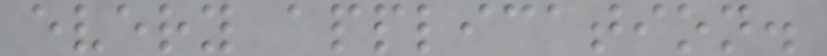every application.
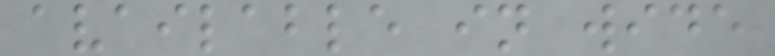available in wide
